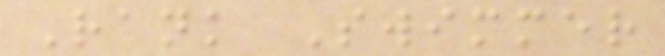Rank Swimmer
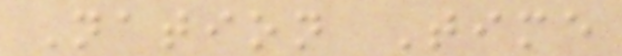Nation Time
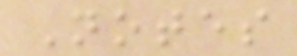Notes
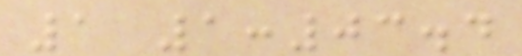1 1:03.4
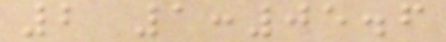2 1:05.6
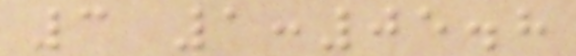3 1:05.8
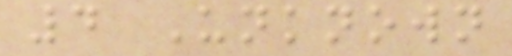4 Unknown
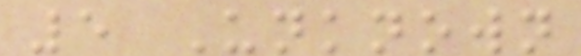5 Unknown
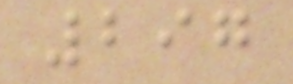297
